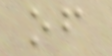of
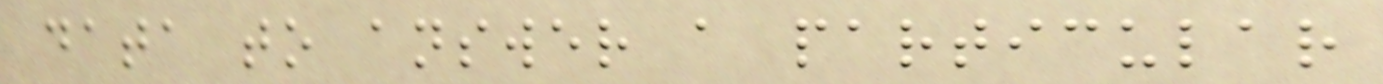data to answer a particular
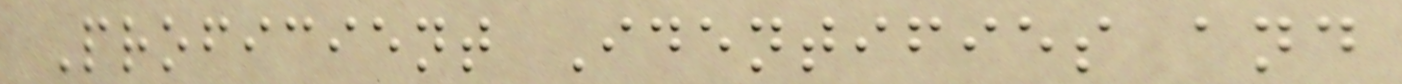Proficient Identifies and
